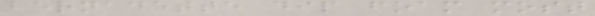bernadette dip foam most
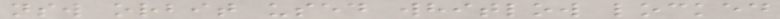nsw orbit used whitlow locked
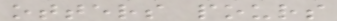otters pours
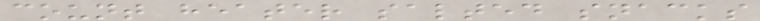count heater salted snacks
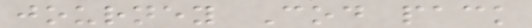journey Cod pack
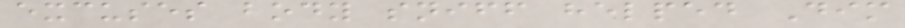excuses body sniff helped Dim
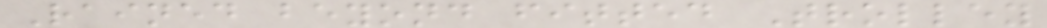Rained beyond fitted Trolley
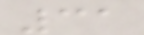31
